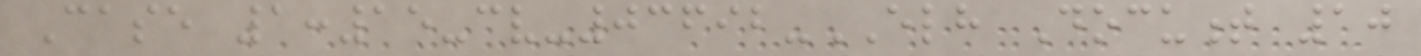Case 1:15-cv-03692-ELH Document 10
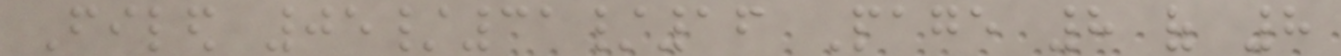Filed 05/31/16 Page 8 of 8
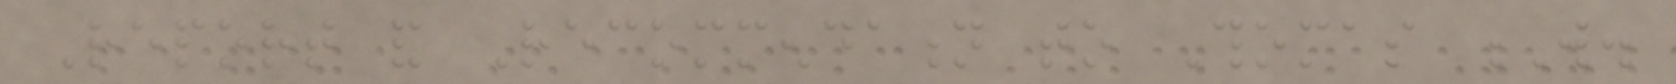Report and Recommendation to Thomas W.
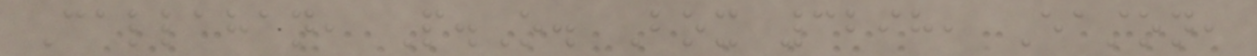Callahan, P.O. Box 3298, Easton,
